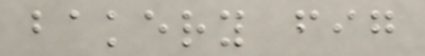bakery fig
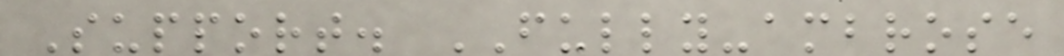Support. FULLY-ambrose
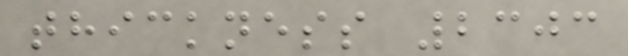thickness 2303
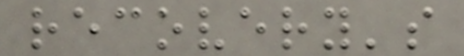recovery's
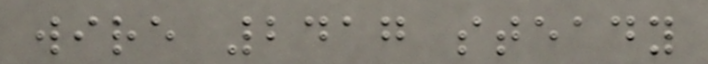wire 2417 steady
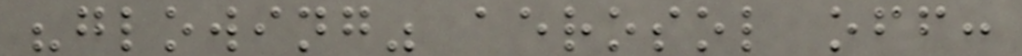"glowing" aerosol off:
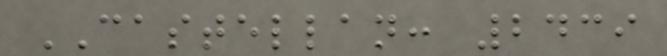CASTELLAN: 2439
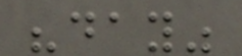"day"
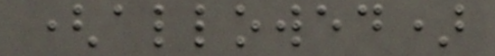(allowed)
